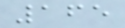165
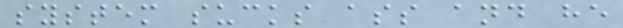system sucks ass and he
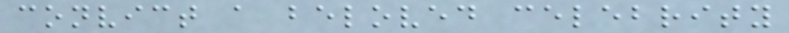convict a beloved celebrity
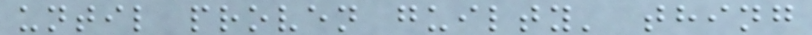until proven guilty' thing
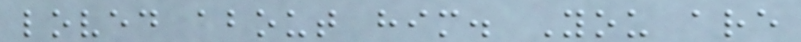loved about him. You are
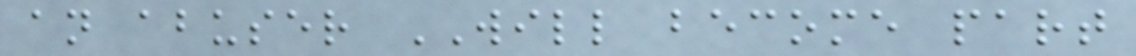an abuser WILL become part
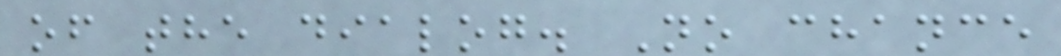of the dialog. No chance
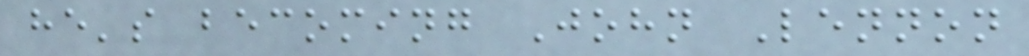he's becoming John Lennon
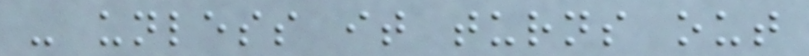- unless it turns out
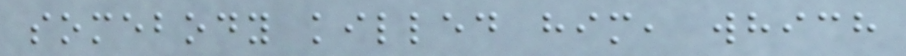somebody killed him, which
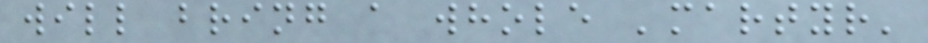will bring a whole 'martyr'
